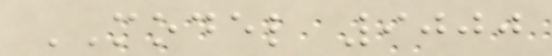MODEL 9000
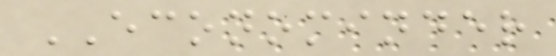ECONOMINDER
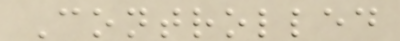Controlled
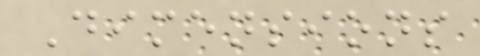Dimensions
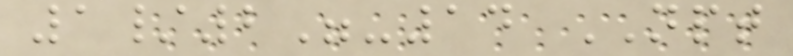1/2"-14 NPT
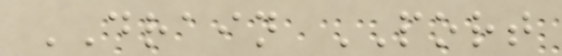DRAIN PORT
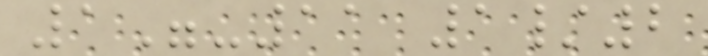1"-11 1/2
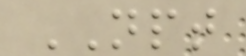NPT
